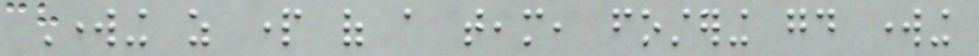Working as part of a team, fostering good working
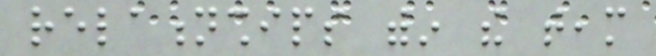relationships within the team
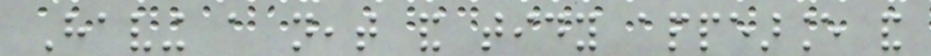Having a neat and tidy appearance and
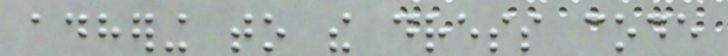adhering to the dress code
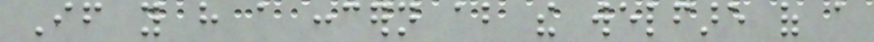If you have a concern about the welfare of a
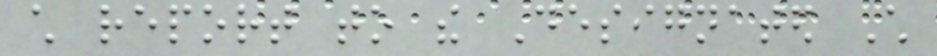child report to the Designated Child
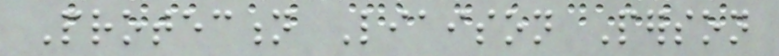Protection Liaison Person
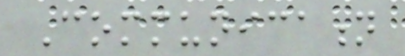Communication
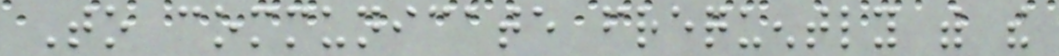To communicate frequently with the
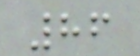86
